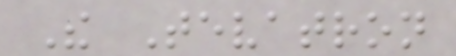The Tevatron
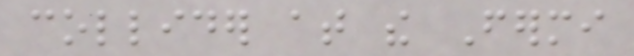collider at the Fermi
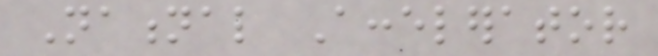National Accelerator
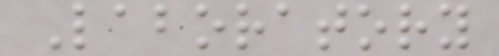Laboratory
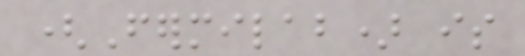(Fermilab) is
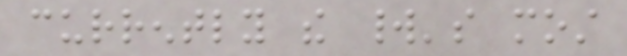currently the world's most
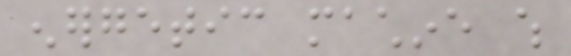energetic machine which
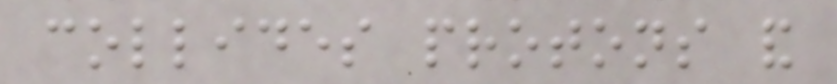collides protons and
